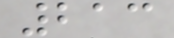213
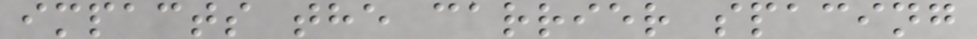impacts the carrier spacing
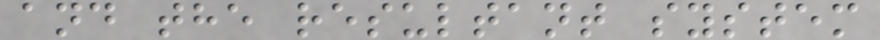and the resultant system
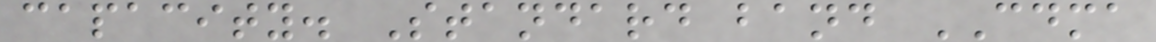capacity. Standard band CDMA
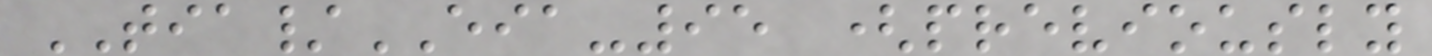TIA/EIA-95 (previously
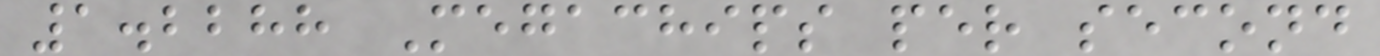1.2288 Megachips per second
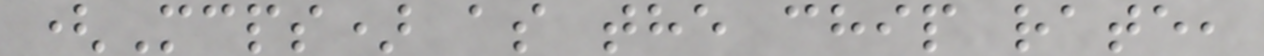(Mcps) as the chip rate,
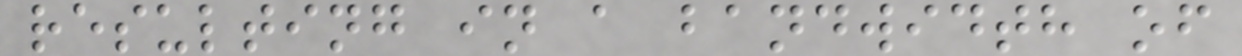resulting in a bandwidth of
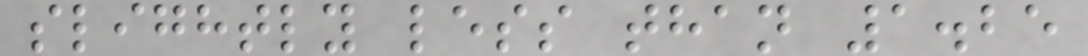slightly less than 1.25
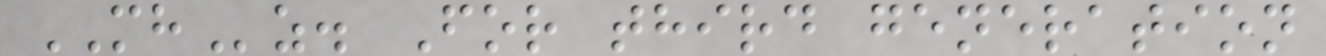MHz. For third generation
